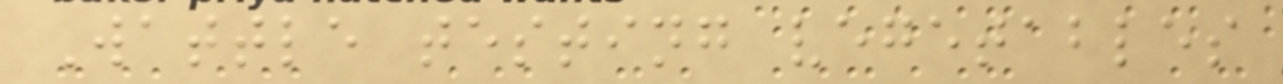Wattle testing vegetables
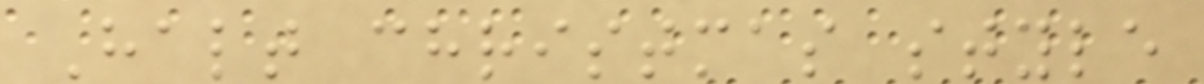Halt christmas style
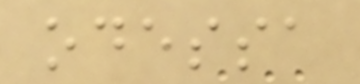odessa
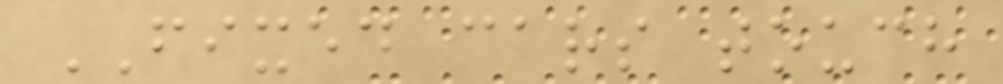FIXED cars touch
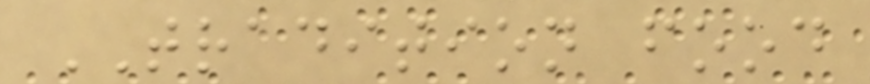TRADITION food
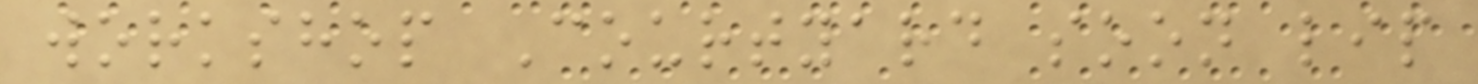workshop Courtyard soon lip
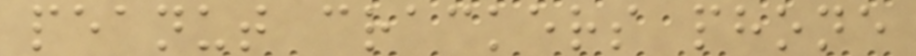peanut crackers phone
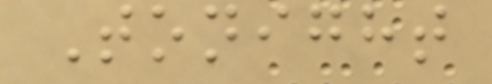Tonight
